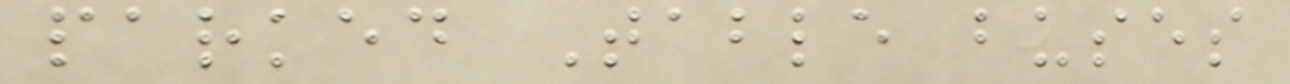parked Table buses
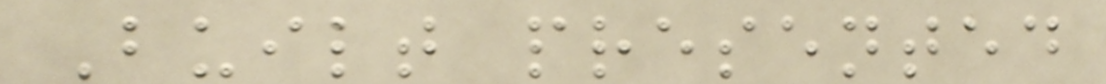Built presented
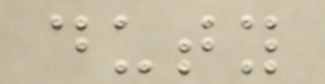duty
